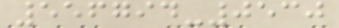556794-0530
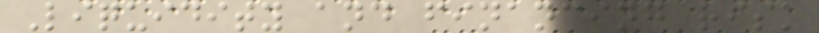Liquidity and financing risk
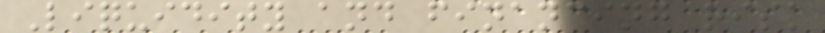Liquidity and financing risk
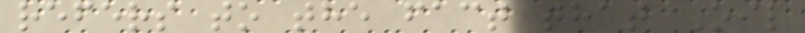refers to the fact that Oil
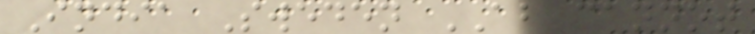India Sweden AB cannot
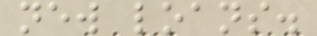new loans.
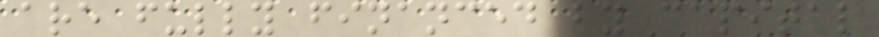are fully financed by capital
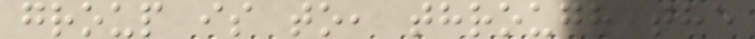group is to, through the
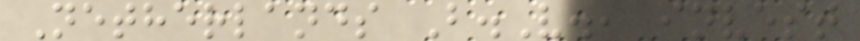Netherlands B.V., invest
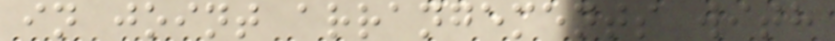in joint arrangements with
